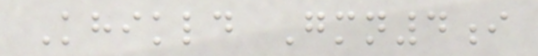Khikld Gmn4i
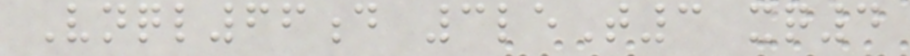Vnql66d 3leT3 xq4
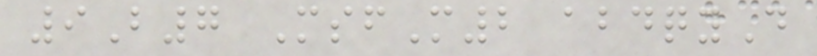9B7 MsfM2 abdqyD
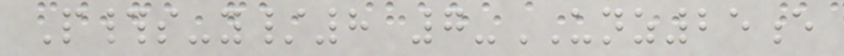P#s-y/8 7-UNZ25e
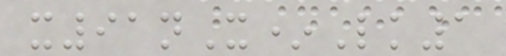x91nX*Lk1
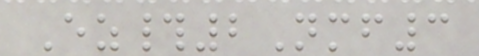Ez#2Nmf3
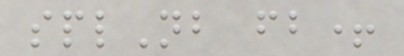splNb fb+
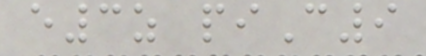e3z piC9
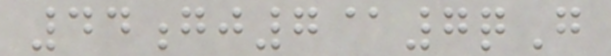44gj7@7qG
